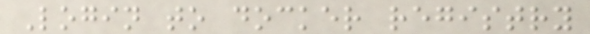Login to docker registry
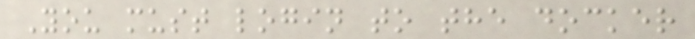You must login to the docker
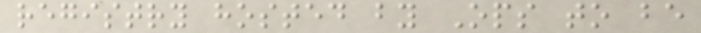registry hosted by Ops to be
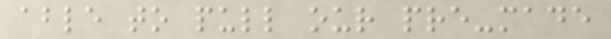able to pull our pre-made
